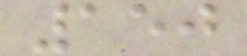150
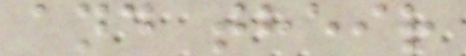and their
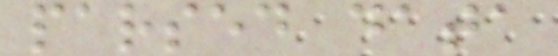parsed data
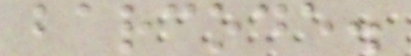barcode.
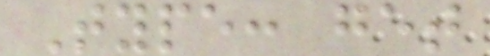Type: get
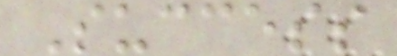Success
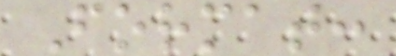Format:
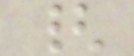{
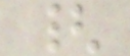{
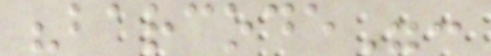"barcode":
